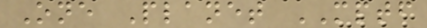One Planet MPTF
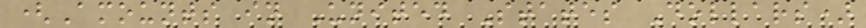(Amounts in United States Dollars)
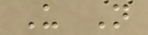U N
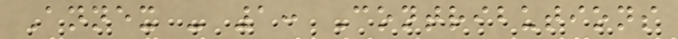Annex - 1: Contributions
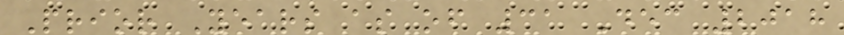Prior Years as of 31 Dec 2018
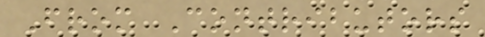From Contributors
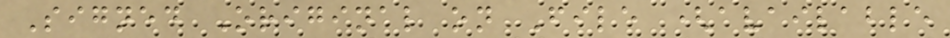Signed Original on File (available
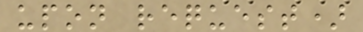upon request)
